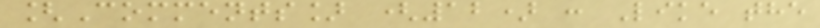[Comments] (12) : Like the
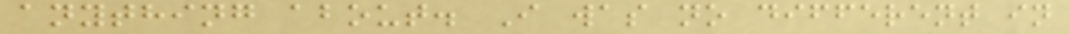anything about. I was no different in
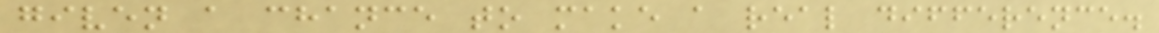given a chance to make a real difference.
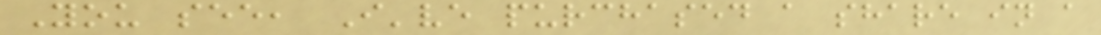You see, I've purchased a share in a
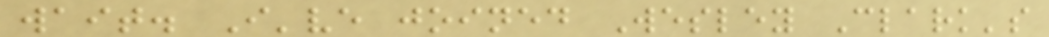wait. I've joined Wesley Clark's
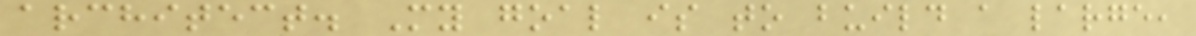architect. My goal is to build a large,
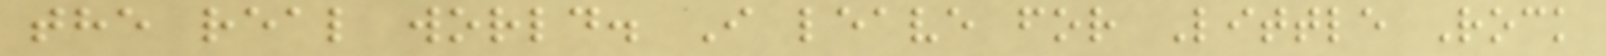the real world. I leave for Little Rock
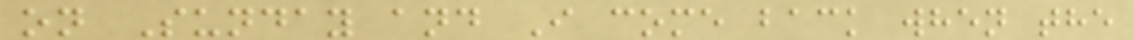on Sunday and I come back when the
